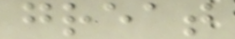great
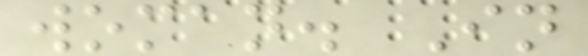woman. In
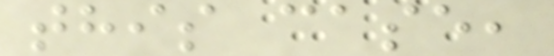this case,
